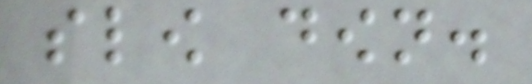slow down.
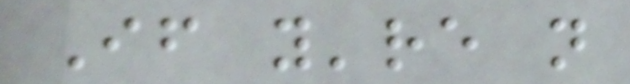If you're not
